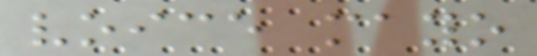voice mayo
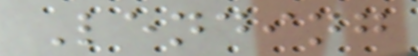Lending
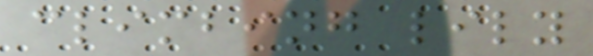climbing lily
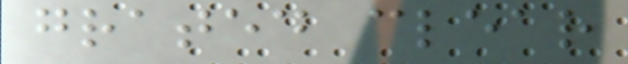grated clear
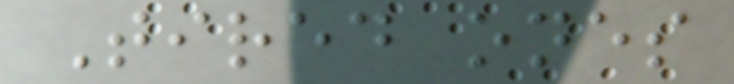Tired ones
